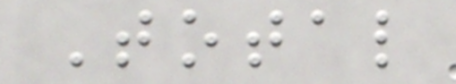Total
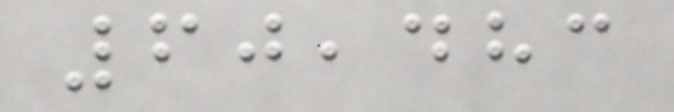60,483
